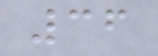36
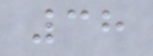38
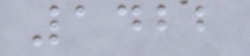1422
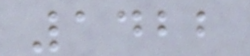1422
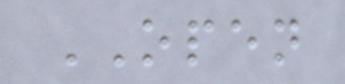OPEN
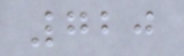720
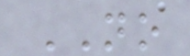NO
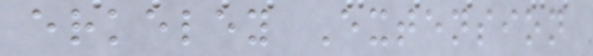erkeley Extension
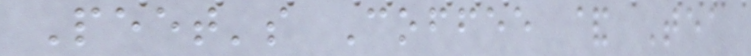Peet's Coffee & Tea
